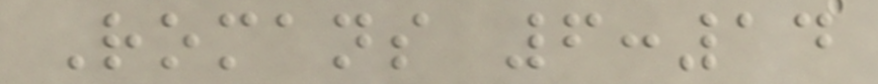Romans 6:14
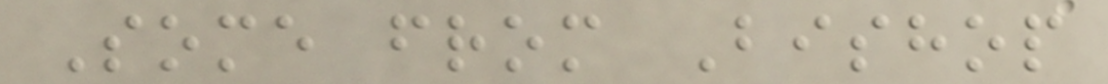Some from Bishop
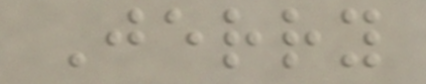Jerry
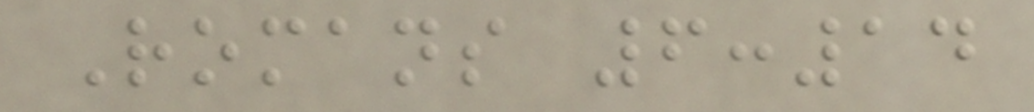Romans 6:14
